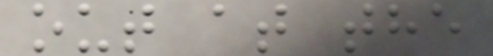out at the
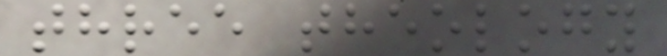three theology
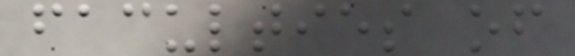faculties of
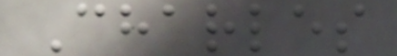Charles
